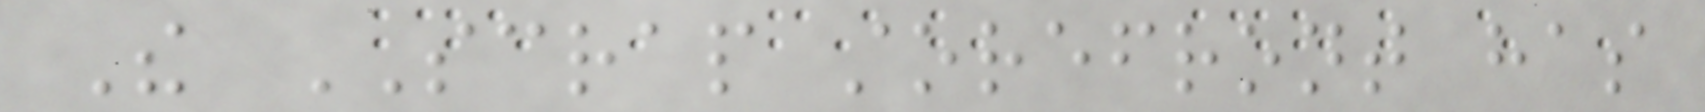The SCRAP storefront has
